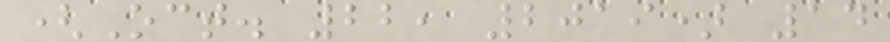(Oct. 22, 2019) 14
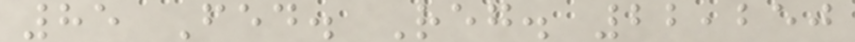85 Fed. Reg. 22,250
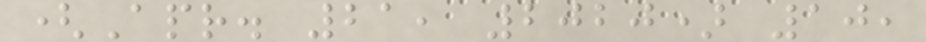(Apr. 21, 2020) 10,
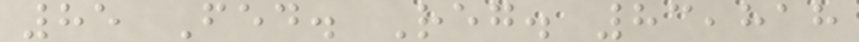85 Fed. Reg. 83,818
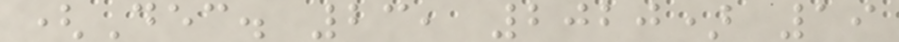(Dec. 23, 2020) 19
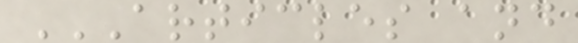ARTICLES AND
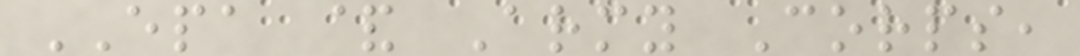EPA & Army Corps,
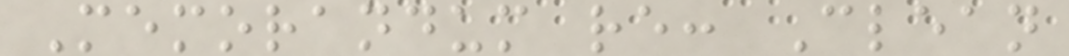Memorandum re: Clean
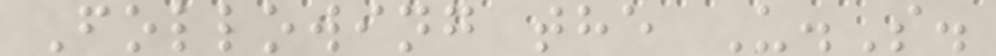Following the U.S.
